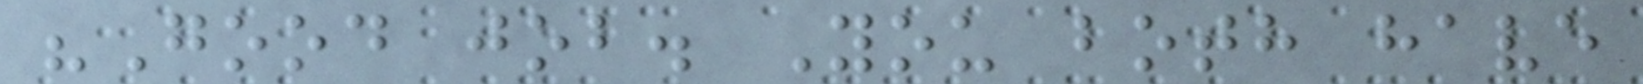"Good job. You both have
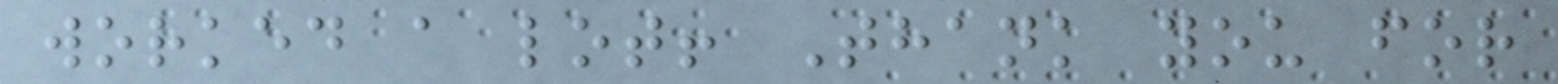worked a lot! Thank you for
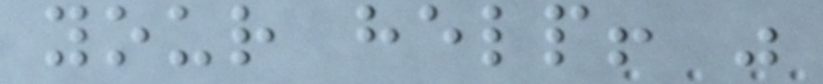your help! "
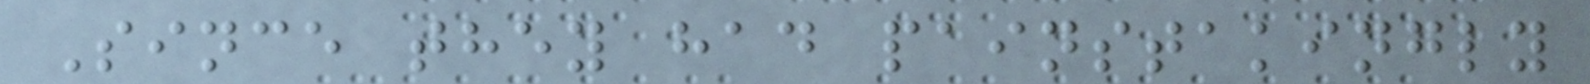Since they had painstakingly
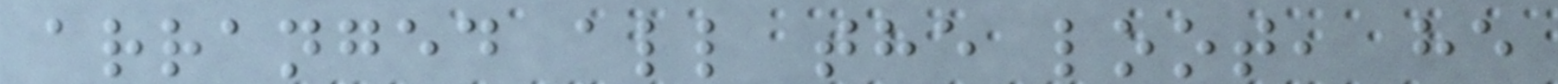arranged all the loot, he
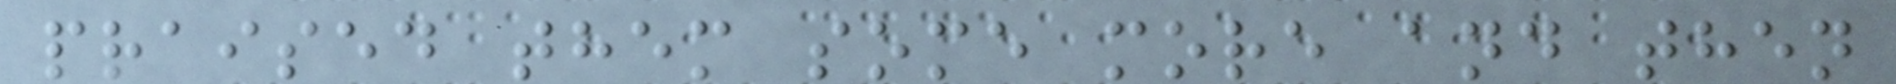praised them some more and then
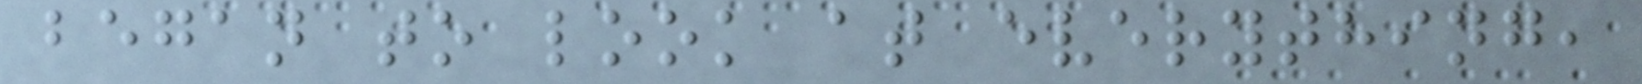began to look at everything,
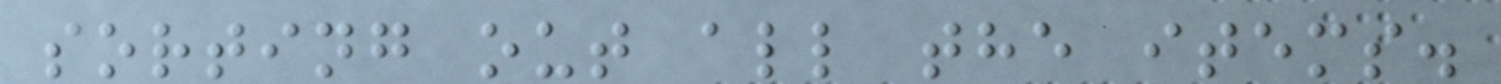sorting out all the items.
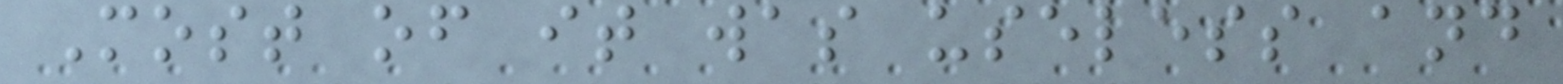Most of it was useless and
